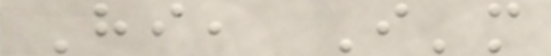Hi, I'm
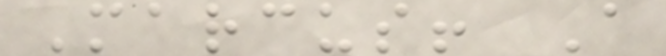Marcus! A
